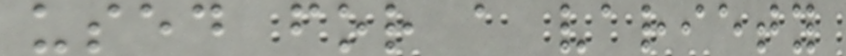used for a variety
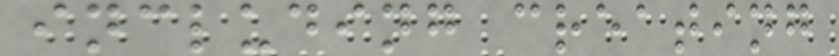including creating
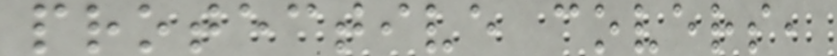protective covers,
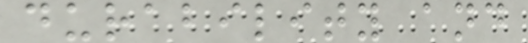durability and
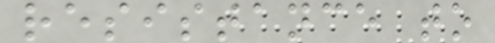resistance to
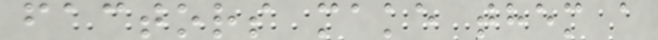factors make them a
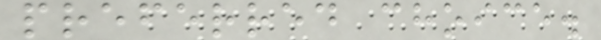preferred choice.
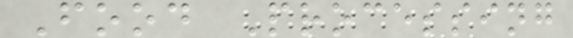Food Processing
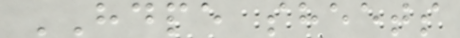HDPE sheets
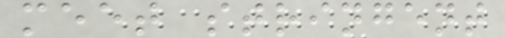meet stringent
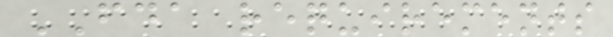FDA requirements
